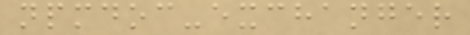npmdoc-exchanger
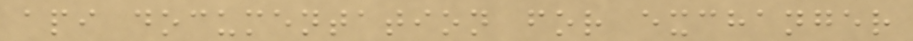api documentation for exchanger
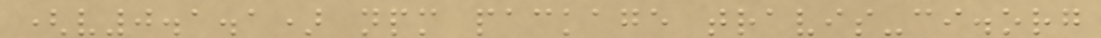(v0.1.1) npm package travis-ci.org
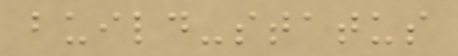build-status
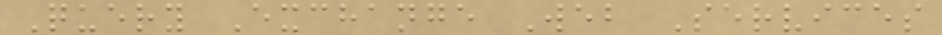Query Exchange Web Services
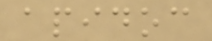apidoc
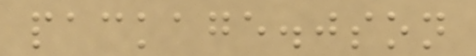package.json
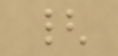{
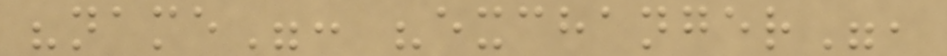"name": "exchanger",
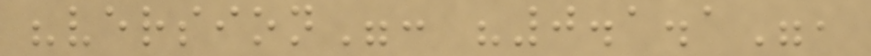"version": "0.1.1",
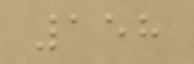158
